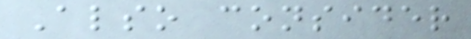Also consider
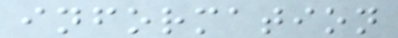information
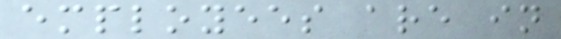employees are in
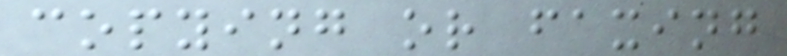copying or faxing
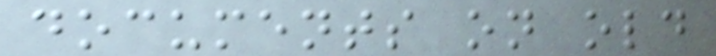documents on old
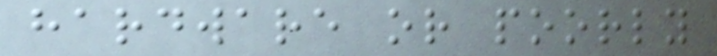hardware or poorly
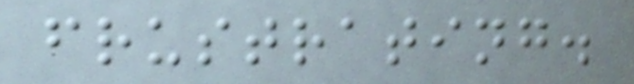frustrating.
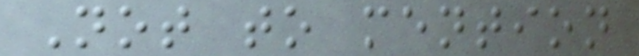Not to mention
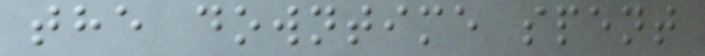the downtime spent
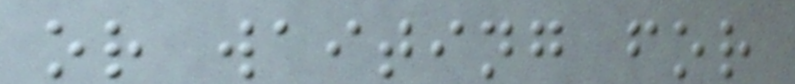or waiting for
